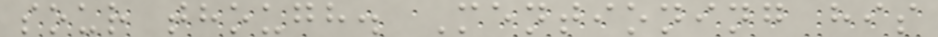sour though. Mentioning his
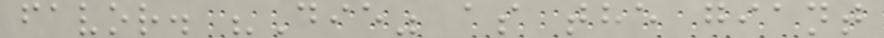favor. "Die" as the giant
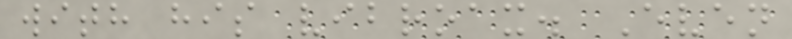with his vibroax. Even
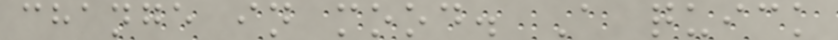change in mood. A quick
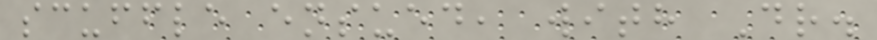scuffle ensued, with Dr.
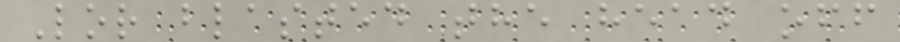Lor blasted the head off
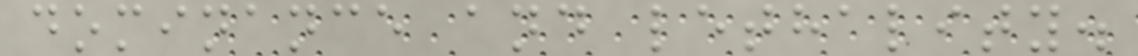dominance and lethality.
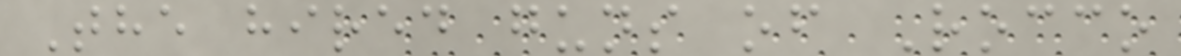The hired guns of Rocco
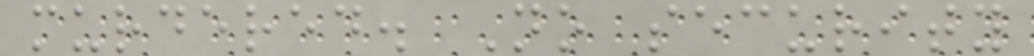murdered. No security
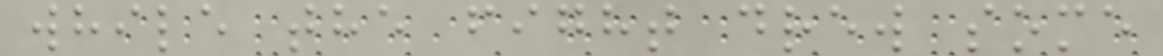while the fight drew some
